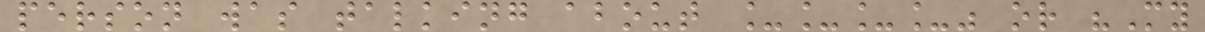person was talking about ____" or "My
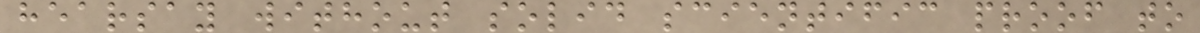hearsay without solid scientific proof to
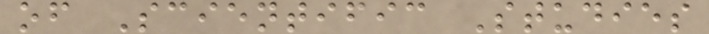of Scientific Studies
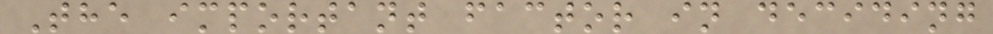The important factor in deciding
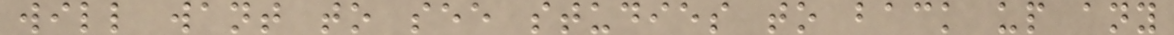will want to see studies to back up any
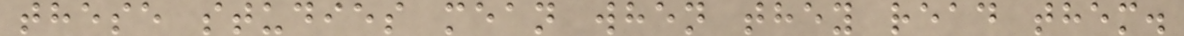these studies mean when they read them.
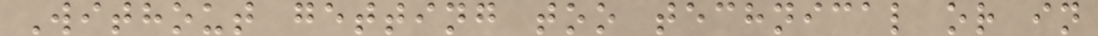Without getting too technical or in
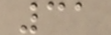31
